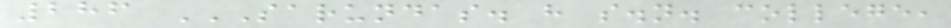286 SARUNDAS. H S.N. COLLEGE,
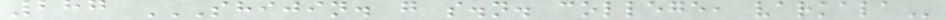287 SHIJIN. G S.N. COLLEGE, VARKALA
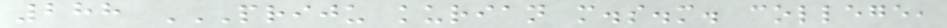288 PRIJU KURIAN M.S.M. COLLEGE,
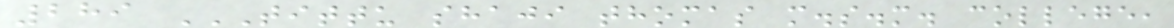289 TITTU SHAJI THOMAS M.S.M. COLLEGE,
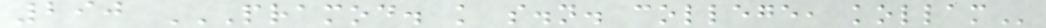290 PRAMOD. K S.N. COLLEGE, KOLLAM
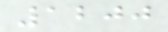1200
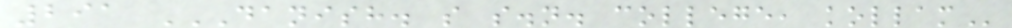291 DANISH. S S.N. COLLEGE, KOLLAM
